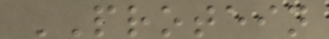PROTEIN
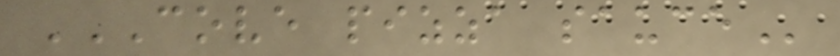COVE PIZZA SAUCE
